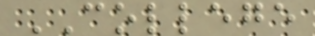COLLEGE
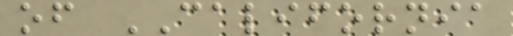of CALIFORNIA
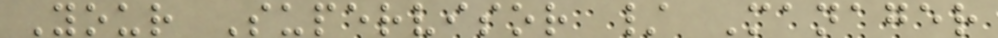Your Supervisor / Manager
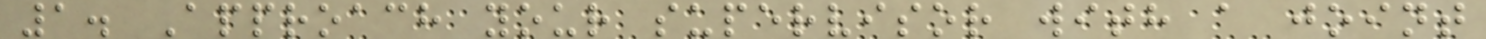1. Approach your supervisor with a joint
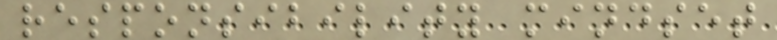responsibility mindset
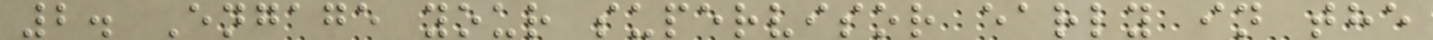2. Engage your supervisor early in the
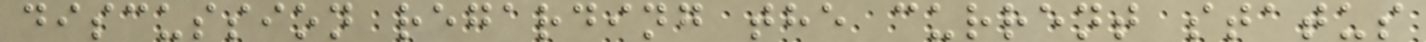discussion regarding the current status
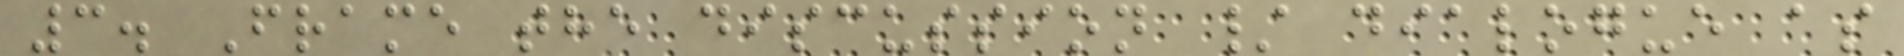3. Frame the discussion / dialogue as
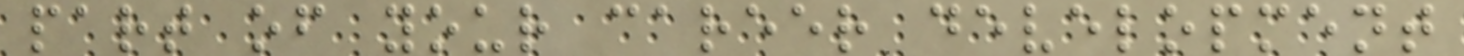part of your career development
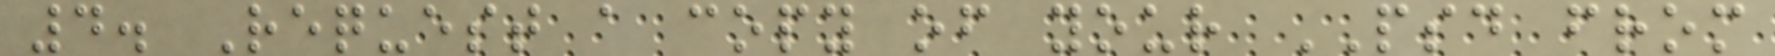4. Request a copy of your PSD from
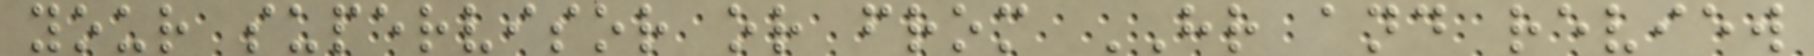your supervisor or from HR and review
